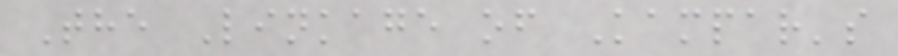The Linkage of Kampar's
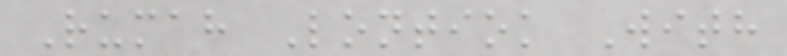Rumah Lontiok With
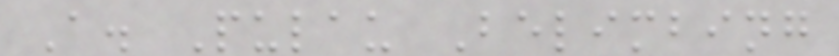A. Pulau Belimbing
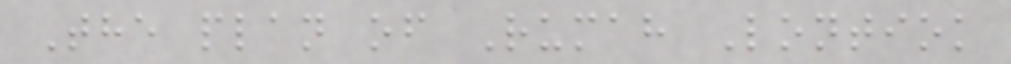The plan of Rumah Lontiok
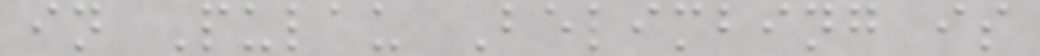in Pulau Belimbing is
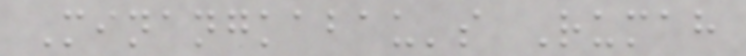Minangkabau's Rumah
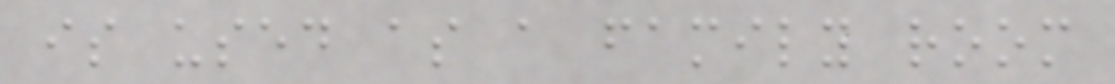is used as a family room
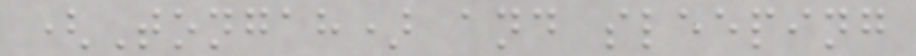(Tongah) and sleeping
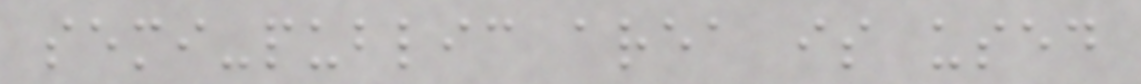semi-public area is used
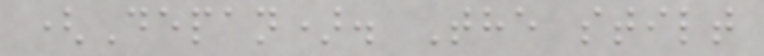(Depan). The stilt
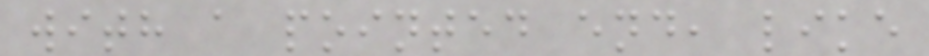with a pointed end, like
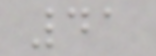41
